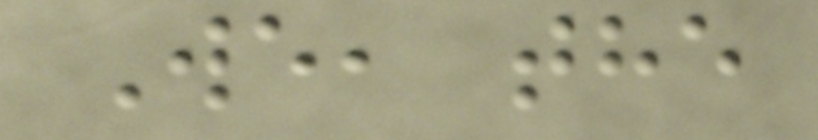We, the
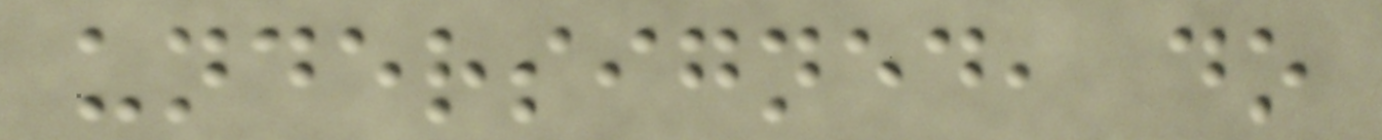undersigned, do
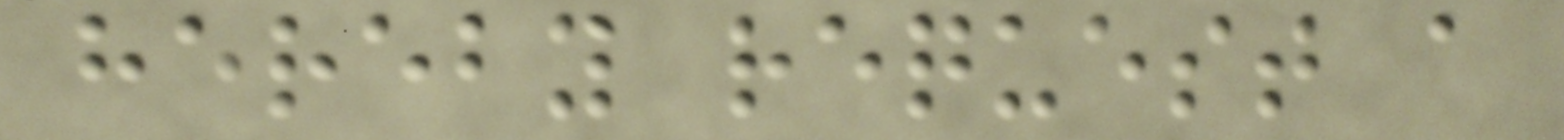hereby request a
